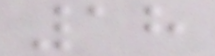18
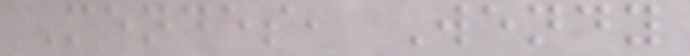Mendes, Wendy
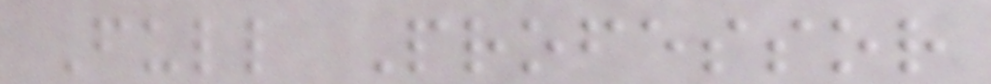Full Professor
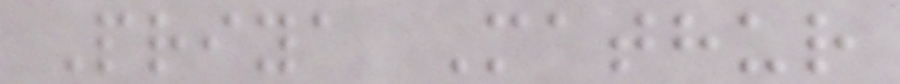Priya Mathur
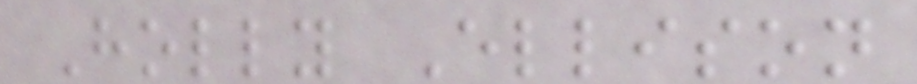Holly Ellison
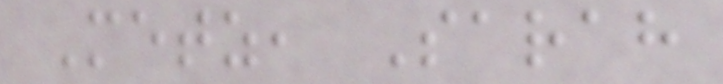Metz, Sarah
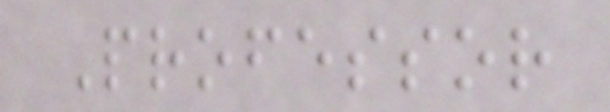Professor
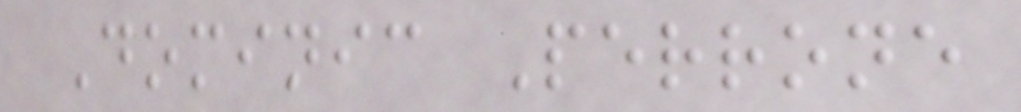Dominic Perrone
